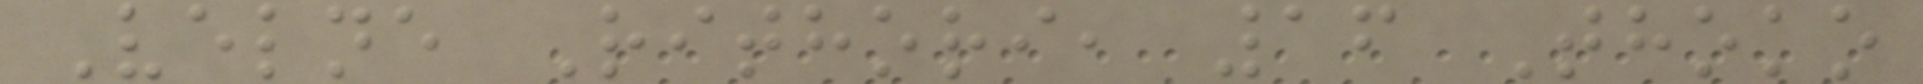Velne Rithori, 16 Thoko
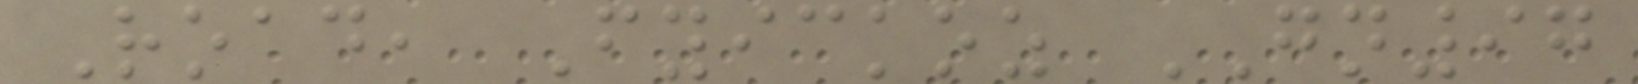Road, Fyickoz GN97
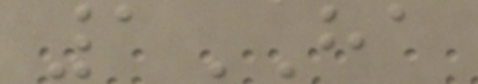1HA
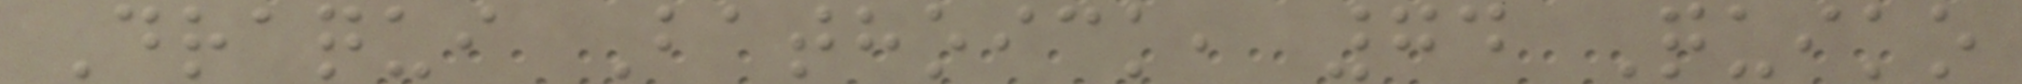Draqui Bathoick, 74 Quiko
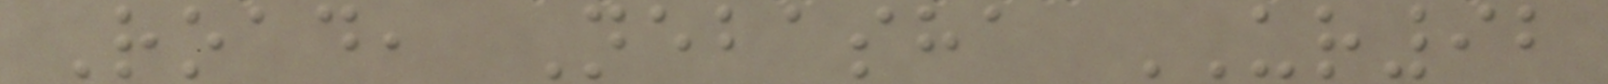Road, Nebasha UR92
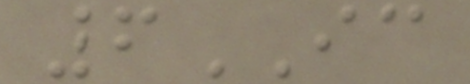6IC
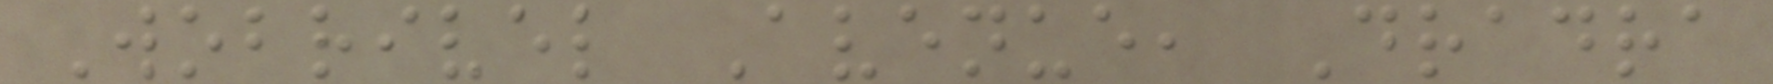Wobrivel Avenue, Dradra
